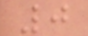0
